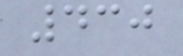430
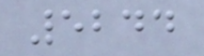5244
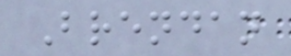Brendan
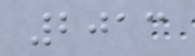2013
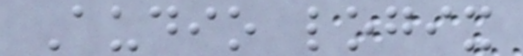Audio logix
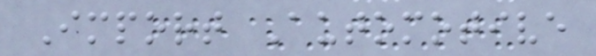Import Automotive
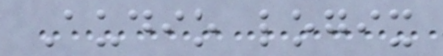Audio logix
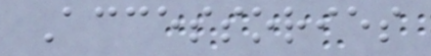Accessories
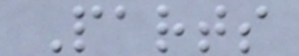Parts
